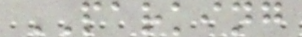PARKING
